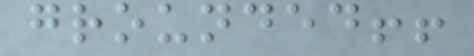grounded!!
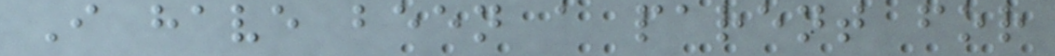I have been a parent for
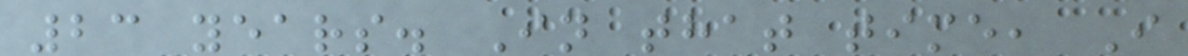23 years. In that time, I
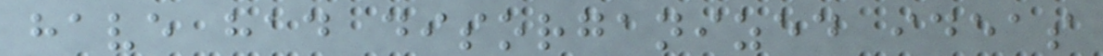have had disorganized ideas
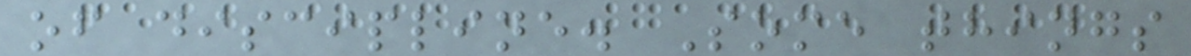of discipline. Some things
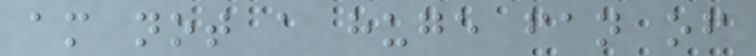am not a huge fan of
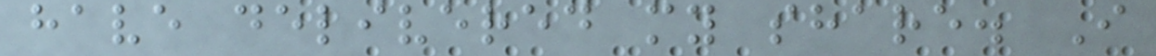have delivered my share. I
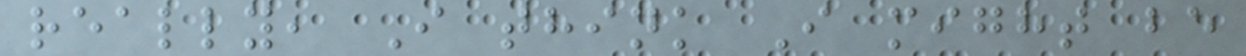really, I think I might be
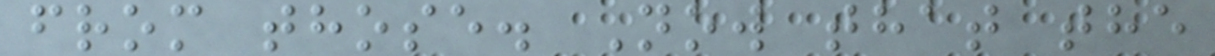from those. Now that the
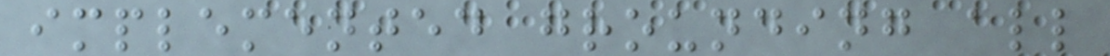implemented grounding all
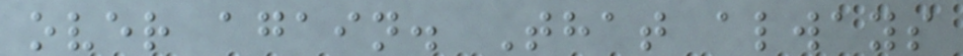over again. That always
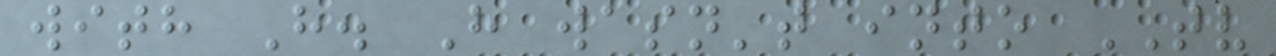with H. H wasn't into TV
